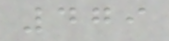479
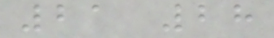21 28
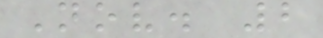Nov. 2
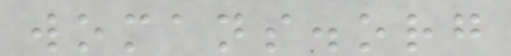womans.org
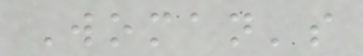Woman's
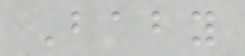Baby
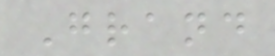Grand
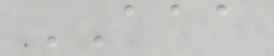AAA
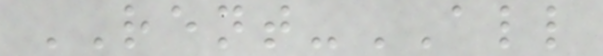RENT-ALL
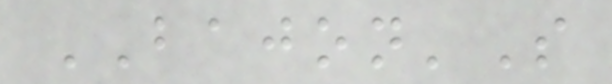BAJON'S
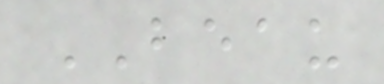BEAU
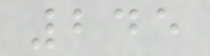245
